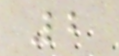2
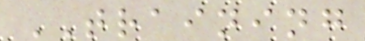TRAINING
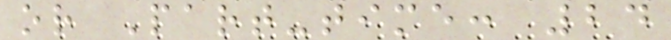or Part-time: 24
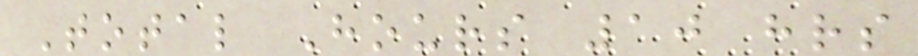Total Hours 10 hrs
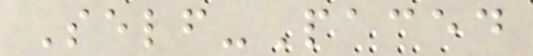Self-Paced
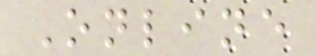Online
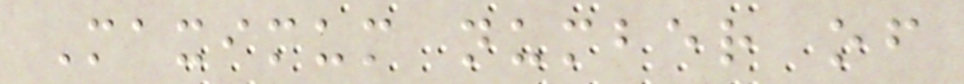Maximum number of
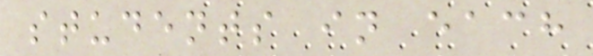students in each
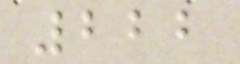222
